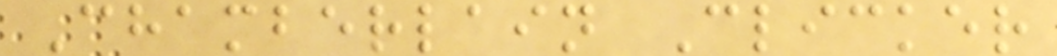Chamberlain Clicker
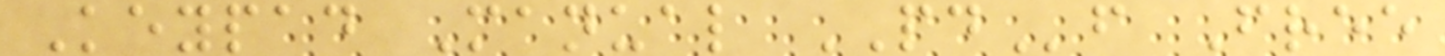Keypad Manual PDf Free
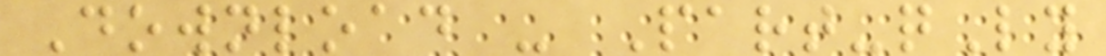Download - Part-qLy
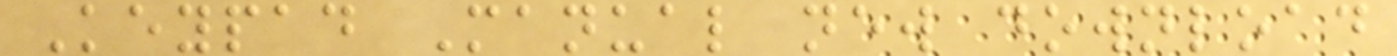Keypad Manual new download
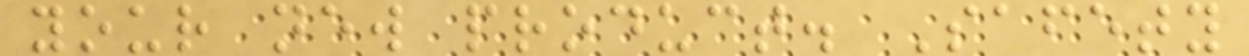your new product. Safety
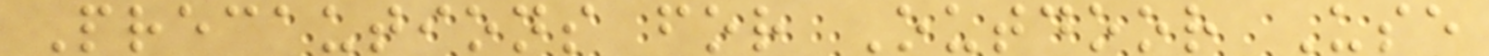Precautions for Outdoor Use
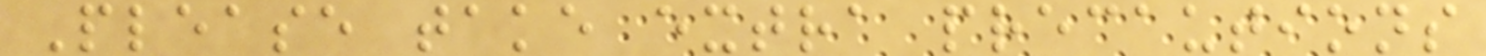Please take extra precautions
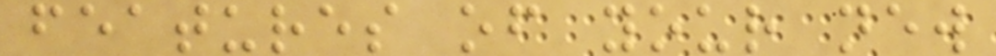features of your new
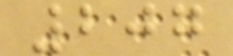207
